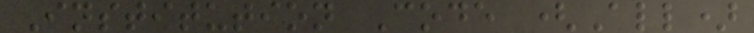Institution Code (All)
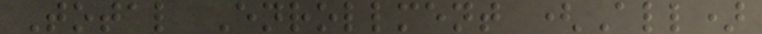Total Enrollment (All)
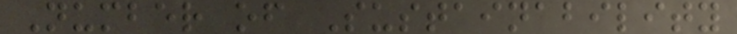Number of Sustainability
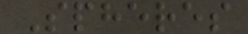Spheres
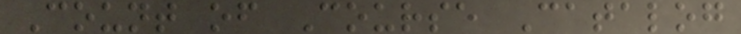Count of Course Catalog
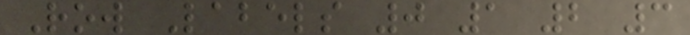Row Labels 0 1 2 3
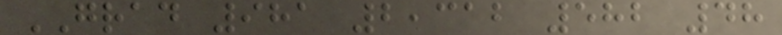GRAD 981 2,312 582 48
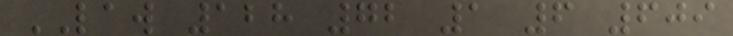LAW 128 72 1 6 609
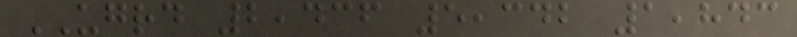UGRD 2,436 5,342 1,843
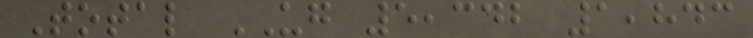Total UG 5,342 1,843
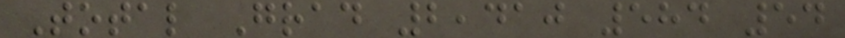Total Grad 2,410 584 54
